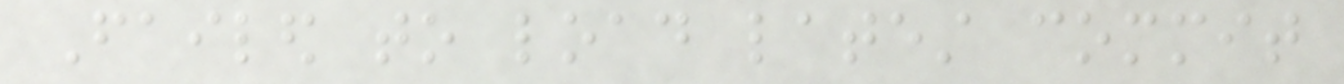Failed to load latest commit
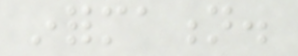information.
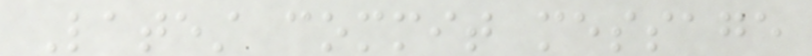Latest commit message
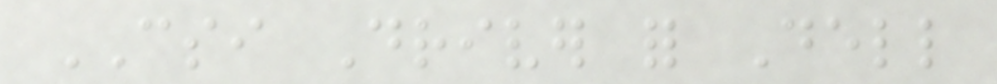CSI Driver for Dell
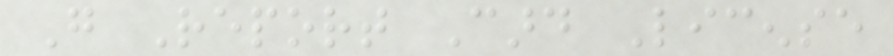Go Report Card License
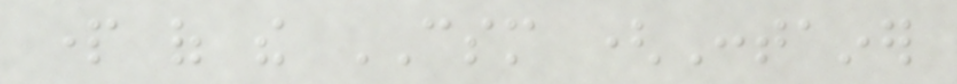part of the CSM (Container
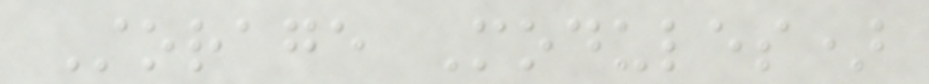Storage Modules)
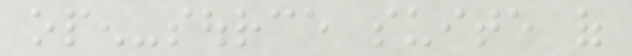open-source suite of
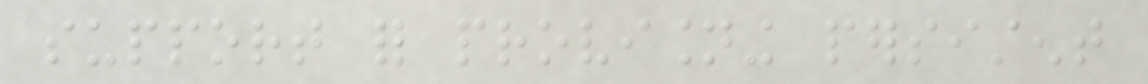support for provisioning persistent
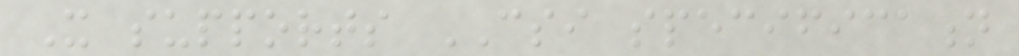It supports CSI specification
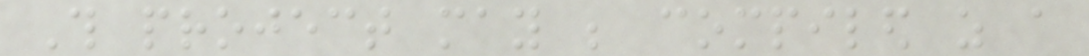This project may be compiled as a
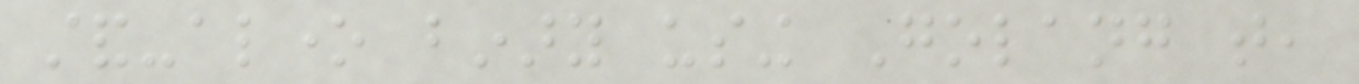stand-alone binary using Golang that,
